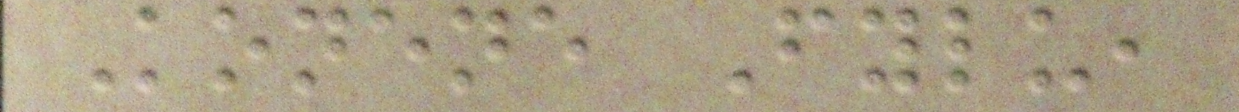Konene Fylu,
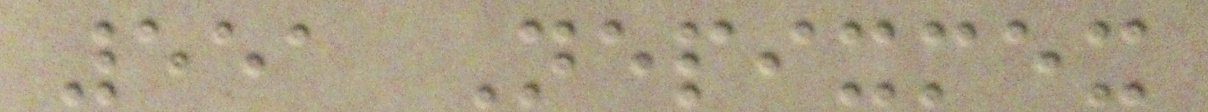551 Nepixmex
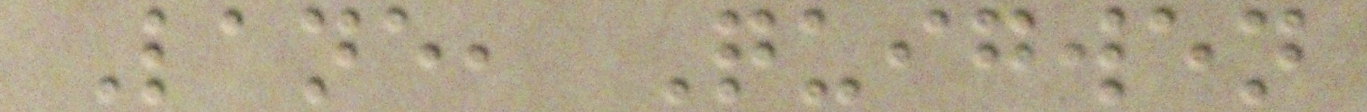Lane, Quigwen
